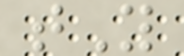tY
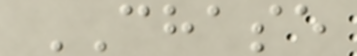CHASE
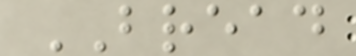BREAD
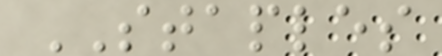STAPLES
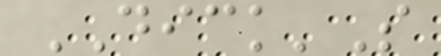DICK'S
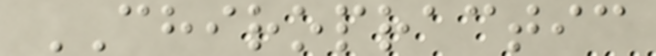CHIROPRACTIC
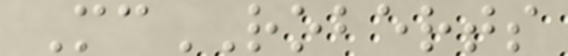McROBERTS
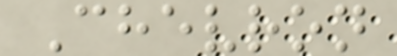Chevron
